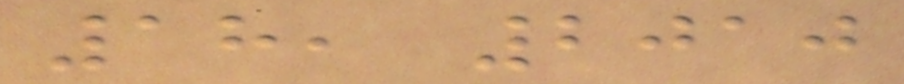18, 2010
